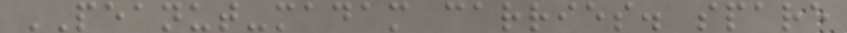PEANUT-madam carries. spare
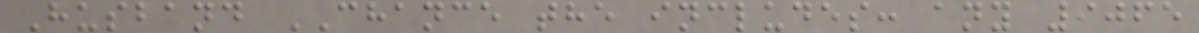Husband CHANCE the includes: any 9065
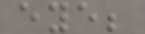eye;
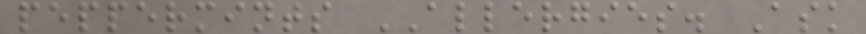peppermints ALLERGIES. Ask
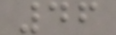46
